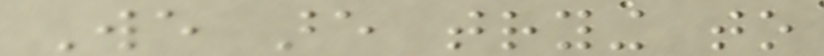We are trying to
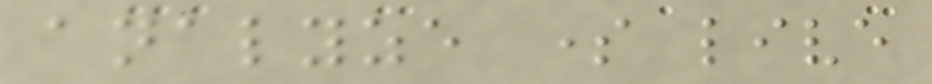analyze some live
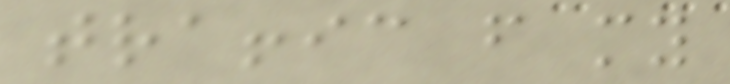traffic from my
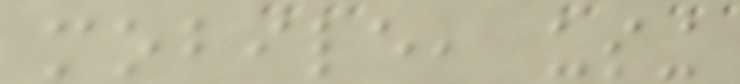mobile, using
